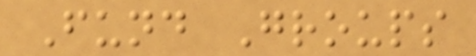Fund Groups
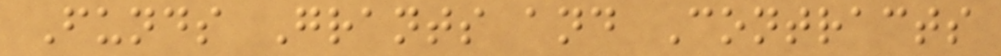Funds Grants and Contracts
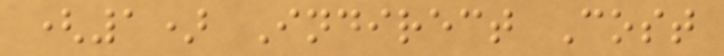(1) Indirect Cost
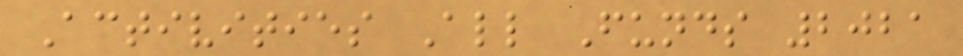Activities All Funds 2021
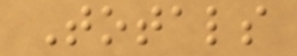Totals
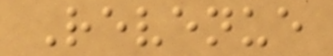Revenue
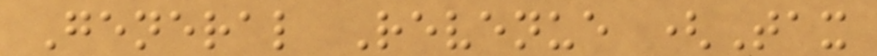General Revenue (Tax
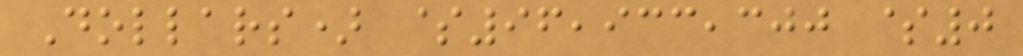Dollars) $96,933,300 $0
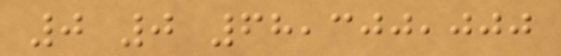0 0 68,300,000
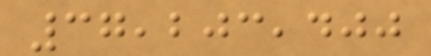37,203,400
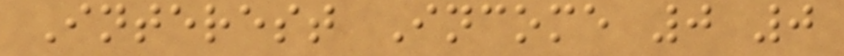Interest Income 0 0
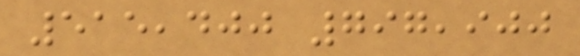515,400 797,900
